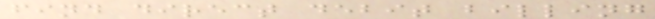find direct debit billing
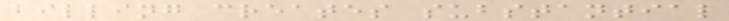billing creates substantial
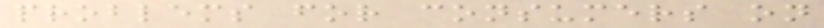problems for consumers on
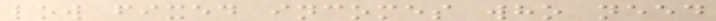low fixed incomes who need
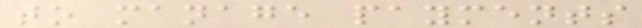to manage payments
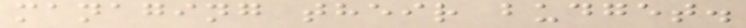managing their budget.
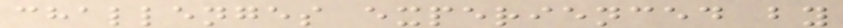challenges experienced by
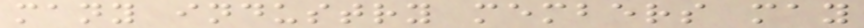many industry members may
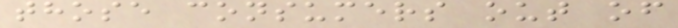those consumers out of
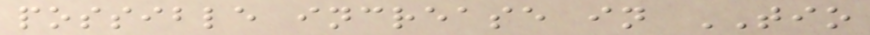possible increase in TIO
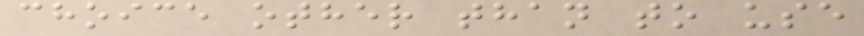choice other than to use
